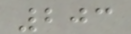203
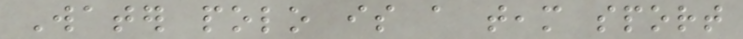Water polo is a team sport
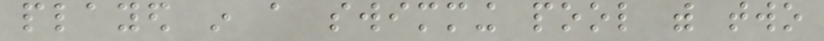played in a swimming pool with two
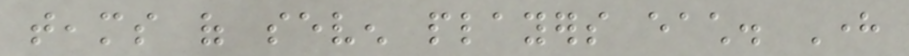teams of seven players each. Here
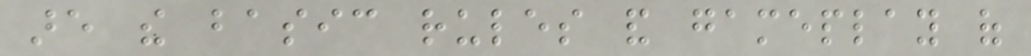are the basic rules and gameplay of
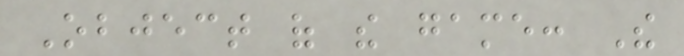Object of the game: The
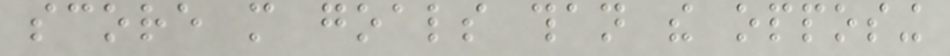score more goals than the opposing
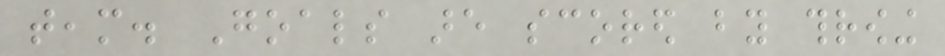team. Goals are scored by throwing
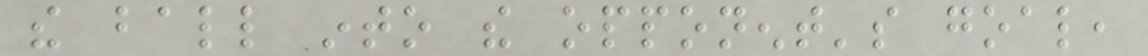the ball into the opponent's goal,
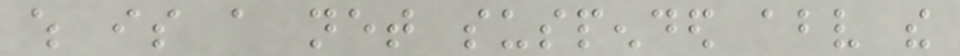which is a net suspended above the
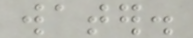water.
